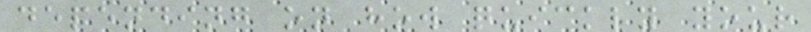depending on how quickly your
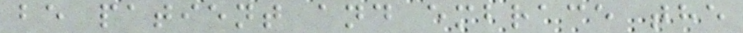be patient and embrace the
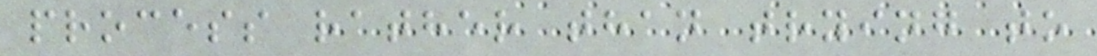process rather than trying to
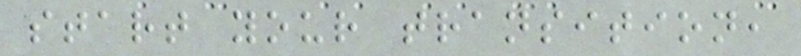start your transition,
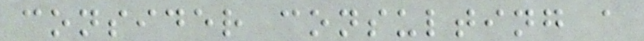consider consulting a
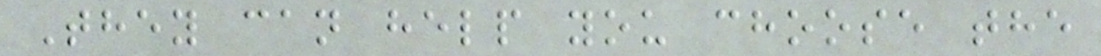They can help you choose the
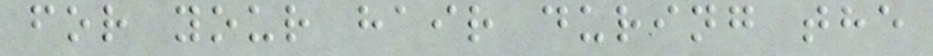for your hair during the
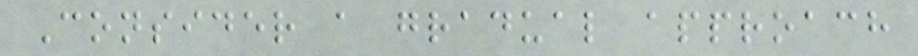Consider a gradual approach
